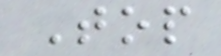Top
